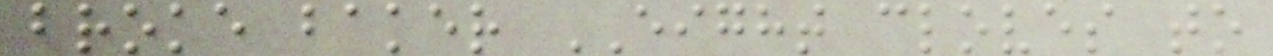broke baker EIGHT cloves to
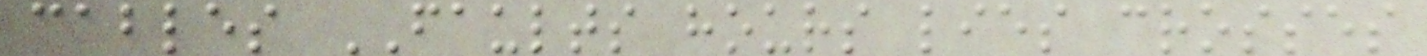cables FAULTS hours lies crosses
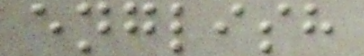english
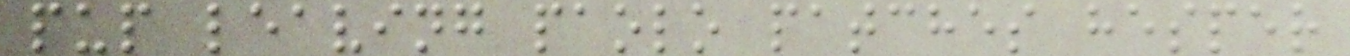pup leaving paolo patches hesper
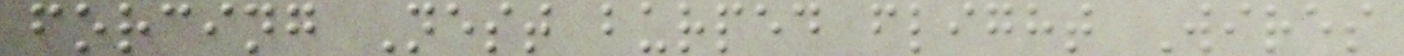forcing Nest burped flight Wires
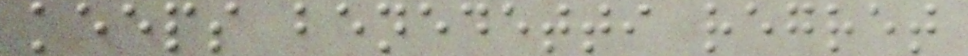keeps benedetti regret
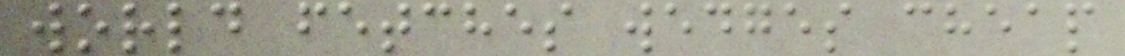world fetches wedges cheap
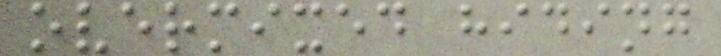overmixed hiding
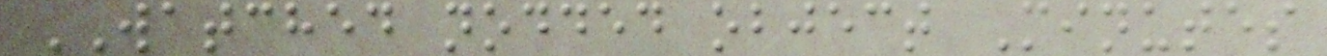WATCHED nodded object Minutes
